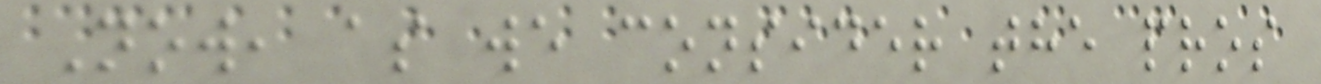Now, as we consider the pros
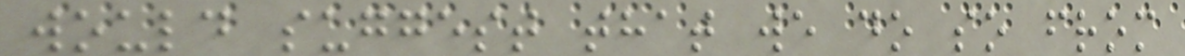would suggest that we do so from
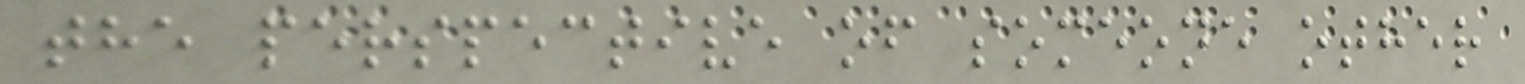the perspective of someone other
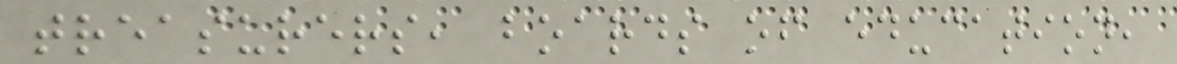treasurers, boards of education,
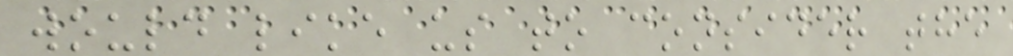would like us to consider the
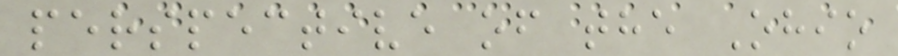perspective of the Ohio
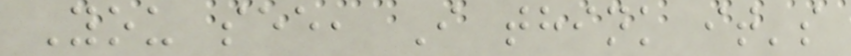You see, I think it's
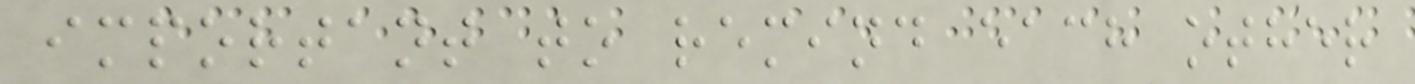important to remind each other
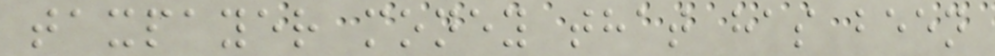taxpayer money that has been
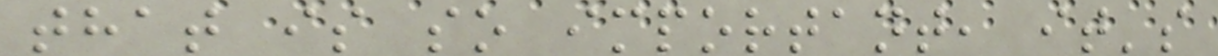that is so important, it's
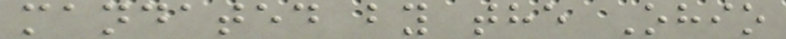mandated by the Ohio
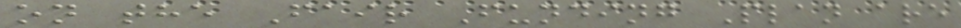on the Fair Funding Plan are
